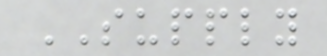SUPPLY
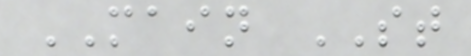MAIN ST
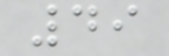49
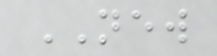NEW
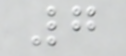7
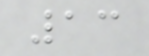13
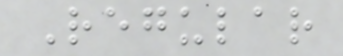Regular
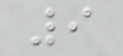9
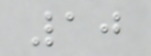10
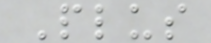Plus
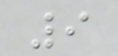9
